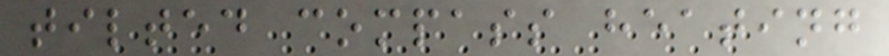tilted compass heating
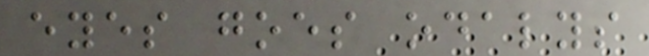eyes goes odalys
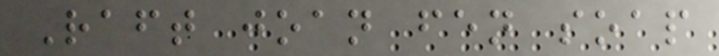Raft joan fen soap
